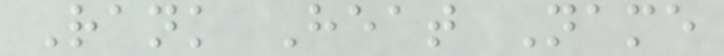Rank Heat Name
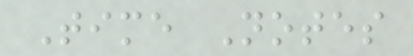Time Notes
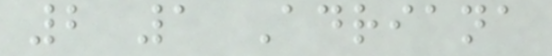2 1 Adriana
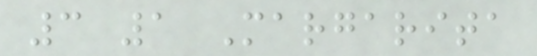3 1 Margarita
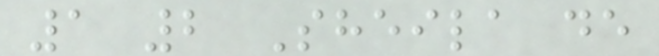1 2 Sheila de
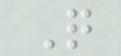Q
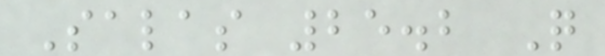Salas 25.2 Q
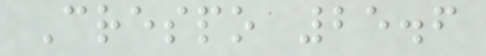Crespo 25.6
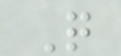Q
